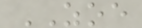ZOE
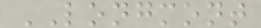LONGMONT
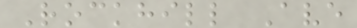Rockhill Ave
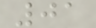01
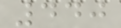440
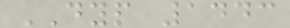DYP 1443
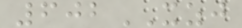602XZJ
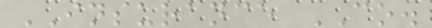INSURANCE CO.
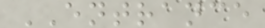ENTRANCE
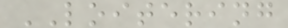LOITERING
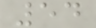54
